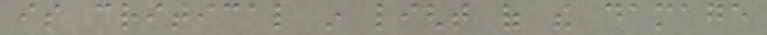is critical in light of the damage
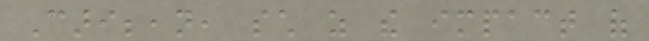Caribbean, such as the impact of
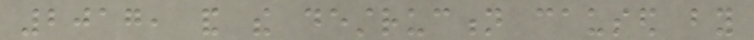2017, and the destruction caused by
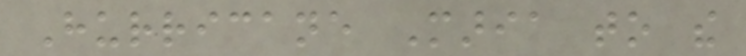Hurricane Maria to the
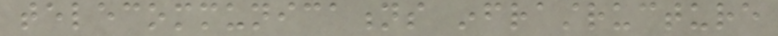telecommunications infrastructure
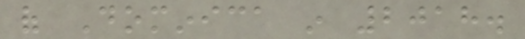of Dominica in 2018.
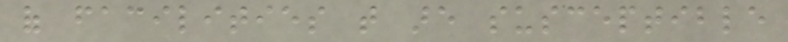of facilities that are susceptible
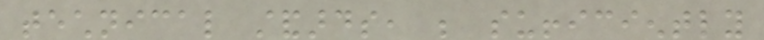technical standards, be sufficiently
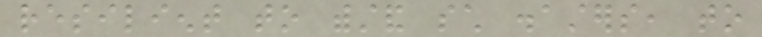resilient to withstand such disasters, to
